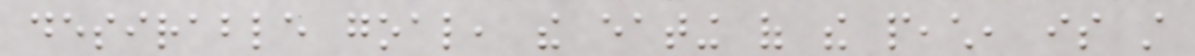desirable goal, the eating of the peach, is still
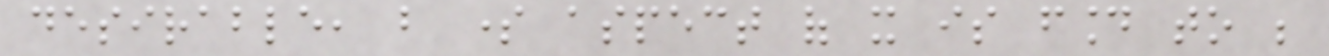desirable, but some aspect of it is found to be
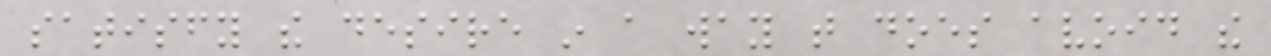satisfy the desire in a way that does avoid the
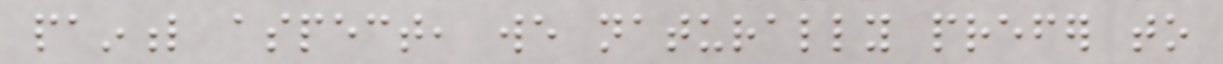painful aspect, we naturally prefer to
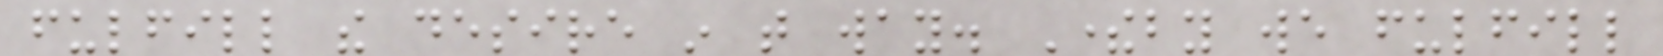fulfill the desire in that way. Thereby we fulfill
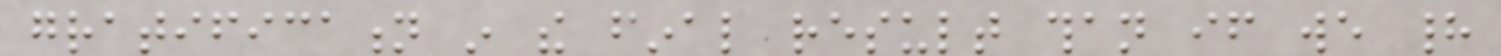gratification in the final result than if we had
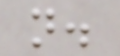not.
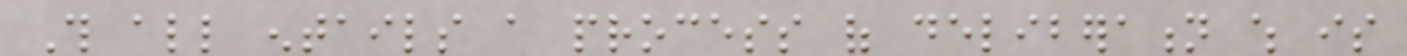This all entails a process of deliberation which is
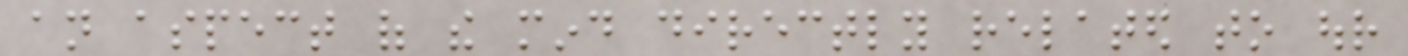an aspect of the mind directly related to our
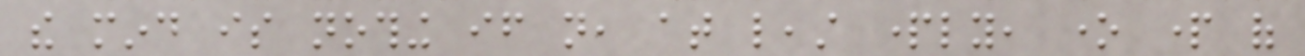the mind is nothing if not, at least partly, one part of
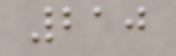210
